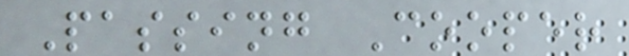Passing Cooper
